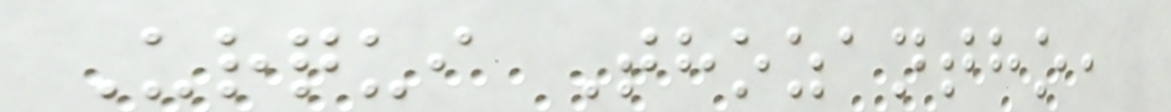Urqui Thozantho,
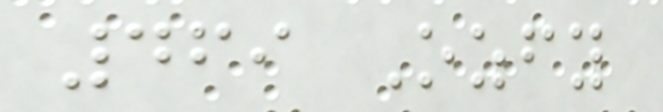469 Ozfy
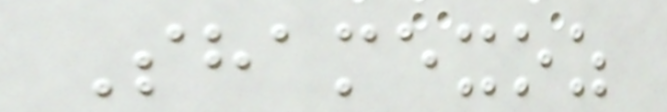Shamexoz
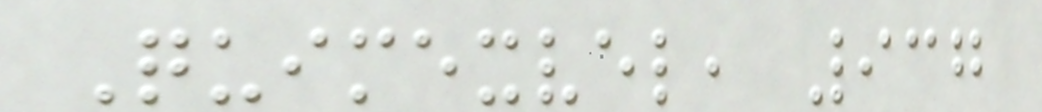Quimexvel, 937
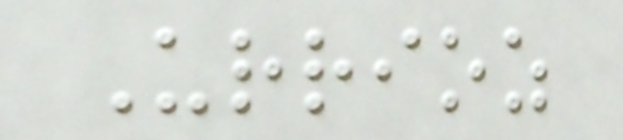Urrioz
